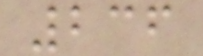236
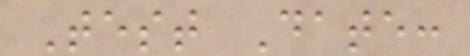Test Date:
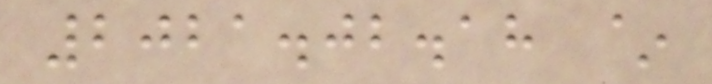2021.02.18 ~
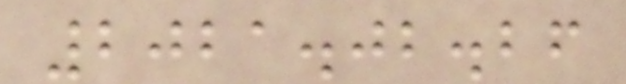2021.02.26
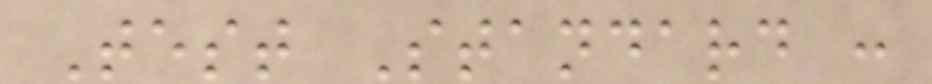Test Standard :
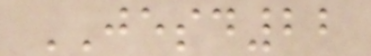JESD22
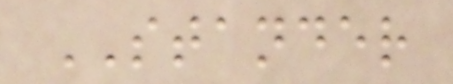STANDER
